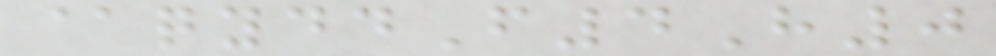@qyddF4H0
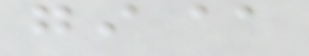gi@
